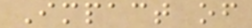Impact of
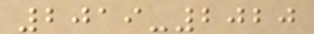2019-2020
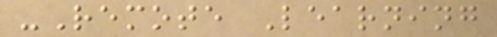-Remote Learning
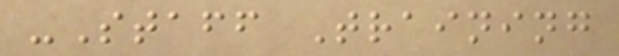-Staff Training
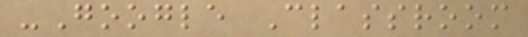-Google Classroom
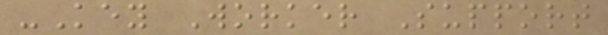-Key Worker Support
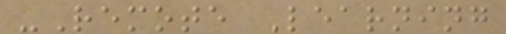-Remote Learning
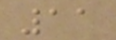11
